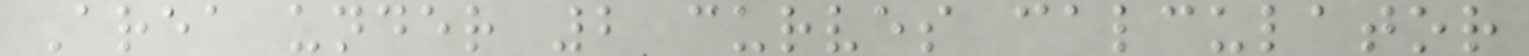Area under 2 curves calculator
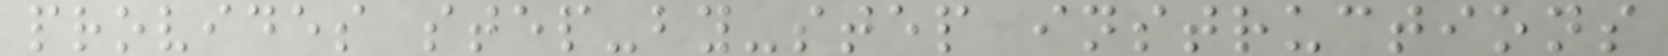provides step-by-step instructions
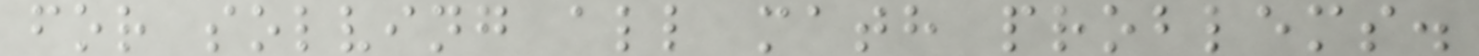for solving all math problems.
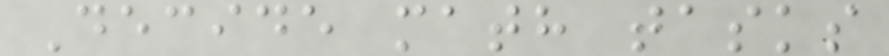Decide math tasks
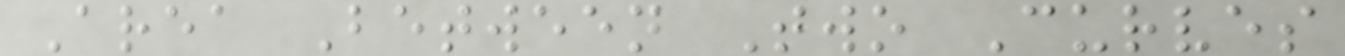Area Between Two Curves
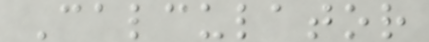Calculator
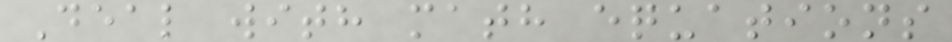Deal with math equations
